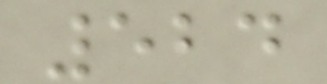524
